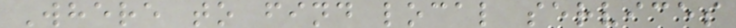Where to find local services
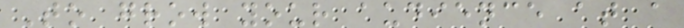To grow your audience at a
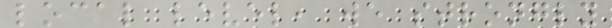local level, we strongly
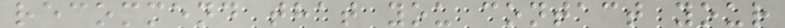recommend that you contact your
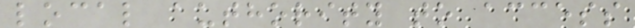local authority to access
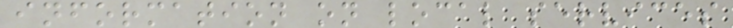information on local services
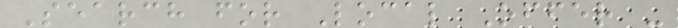Search for Local Offer -
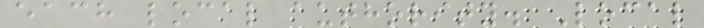each local authority. Local
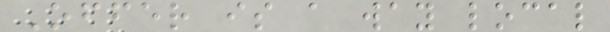Offer is a way local
